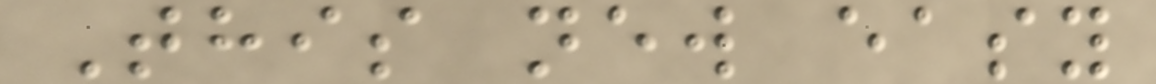This new easy
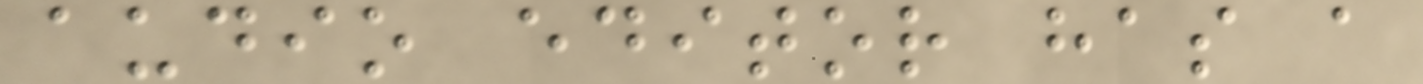audio editor has a
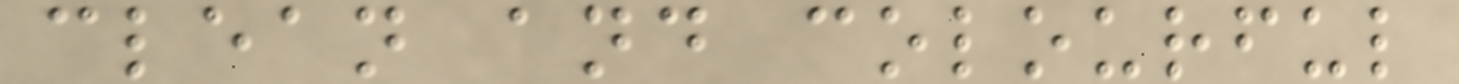clean and colourful
